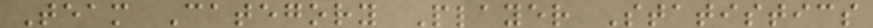Team Category Player Statistics
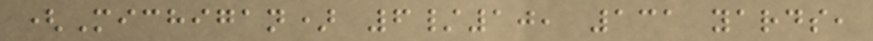(Michigan) 6/10, 131 yards,
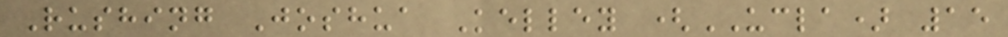Rushing Joshua Kelley (UCLA) 15
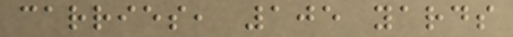carries, 105 yards
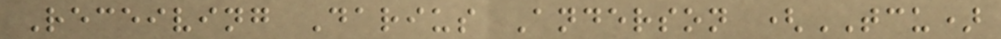Receiving Darius Anderson (TCU)
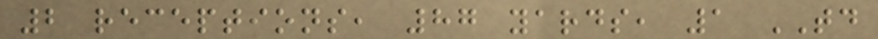2 receptions, 87 yards, 1 TD
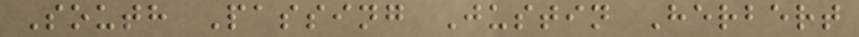South Passing Justin Herbert
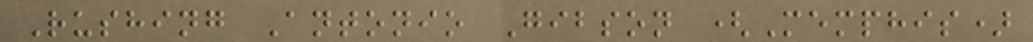Rushing Antonio Gibson (Memphis)
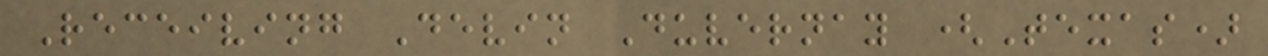Receiving Devin Duvernay (Texas)
